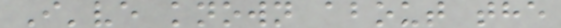I've known about the
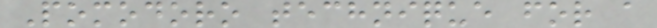Pomodoro technique for a
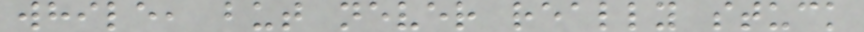while, but never really stuck
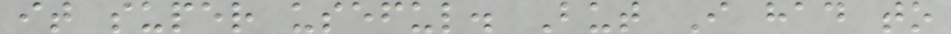it super useful. But I had to
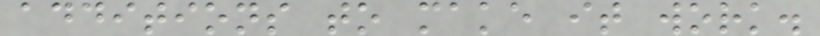additions to make it work.
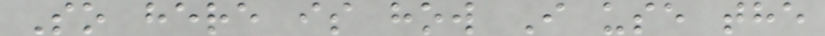So here is how I use the
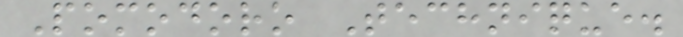Pomodoro Technique.
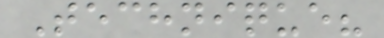Technique?
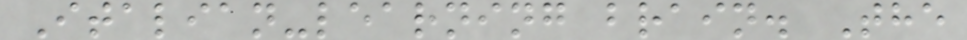Italian-learning brain. The
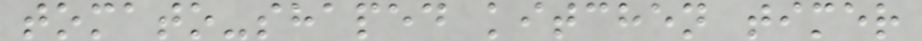tomato-shaped kitchen timer
